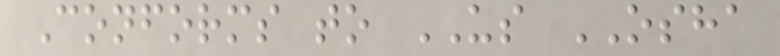Conforms to US OSHA
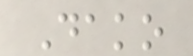Dako
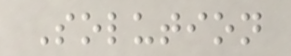Solution
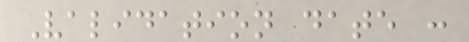Validation date :
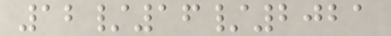12/16/2021
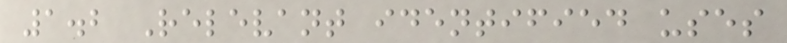1.2 Relevant identified uses
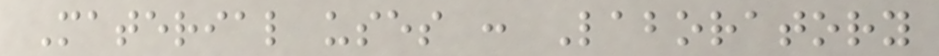Material uses : Laboratory
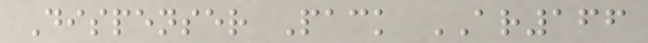Dispenser Pack AR166
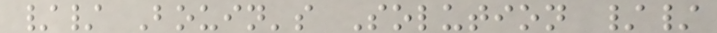// Bouin's Solution //
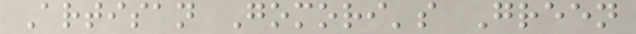Artisan Gomori's Green
